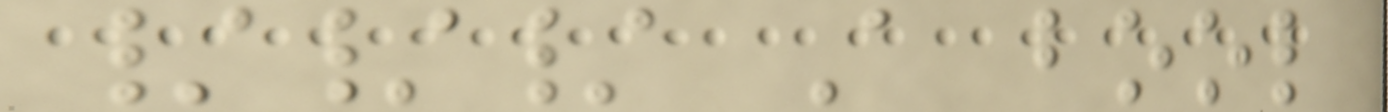/// A bool
